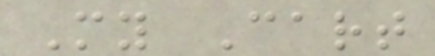My Cart
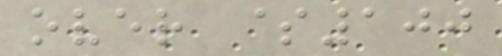over $100
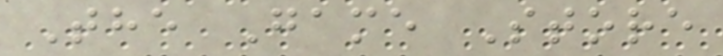The Game Store
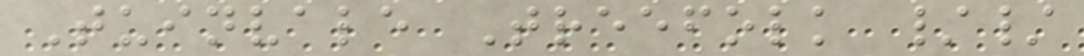Tuinvale Treefolk //
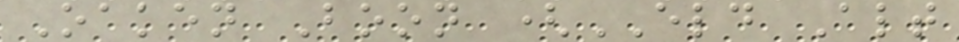Oaken Boon (ELD Alt
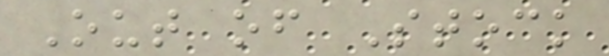Out of Stock
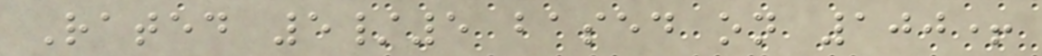Rated 5/5 based on 100+
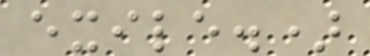exile.)
